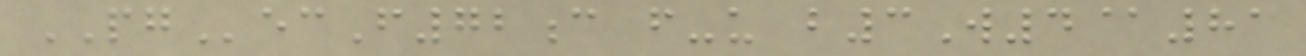PGecF72c f-u b3W4@81
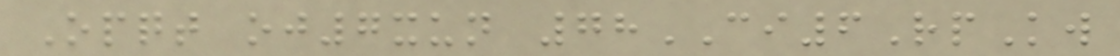Opqt oj7xun 78CI6RpKw
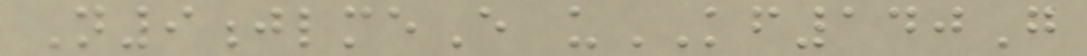N9jlmeE uKF140G
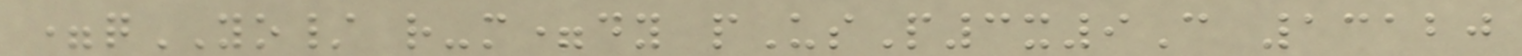=qYO/ r-m=dy pUsP3x9C 13120
